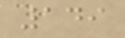149
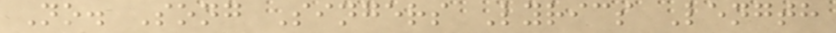No. Song Singers Lyrics Length
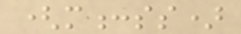(m:ss)
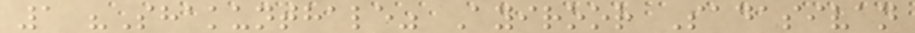1 "Shakunthale" Ayiroor Sadasivan
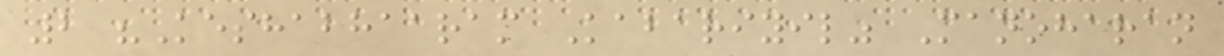2 "Keshabhaaram Kabariyil" Manoharan
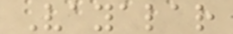Vayalar
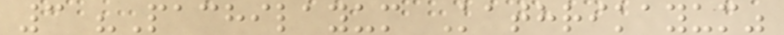3 "Pachilayum Kathrikayum"
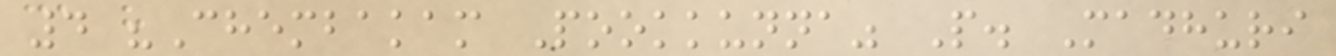4 "Chembakam Pookkunna" P. Madhuri
